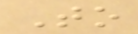To
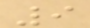9
